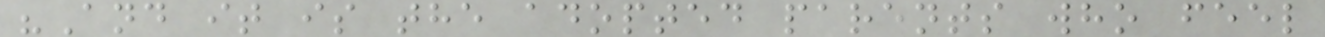"And it is the adopted parents who feel
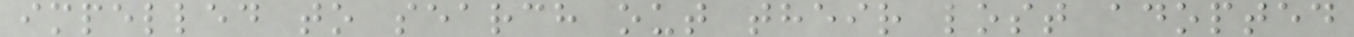impelled to search out their lost adopted
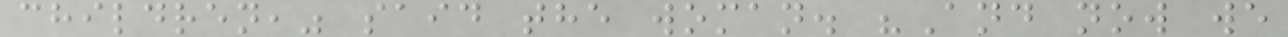children," said the woman. "And now we
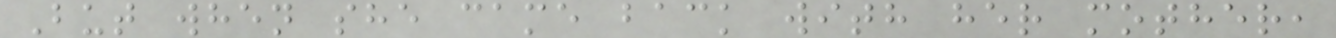But when she came back with her mother,
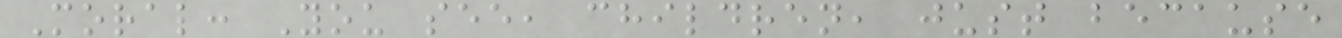Moral: You see, children, just because
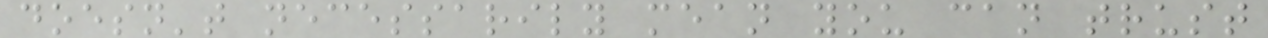doesn't necessarily mean you can trust
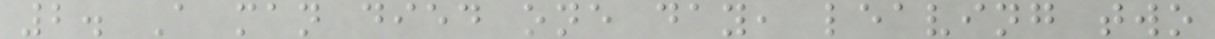2. A man died one day, leaving two
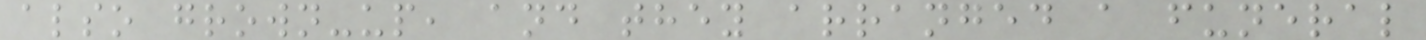also grown-up, and they arranged a funeral
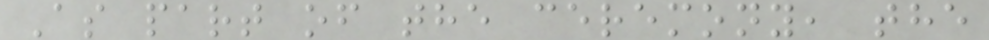As part of the ceremony, the
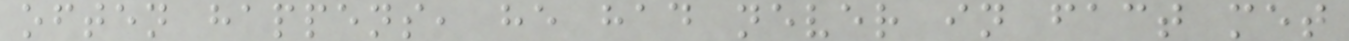often happens, he had never in fact met
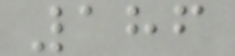186
